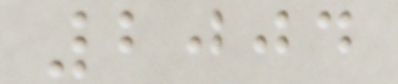2004
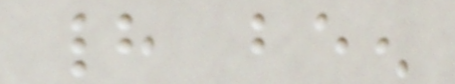had been
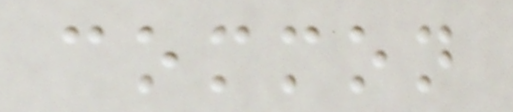common
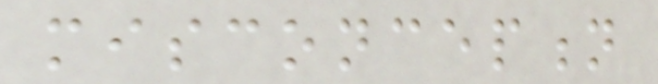misconception
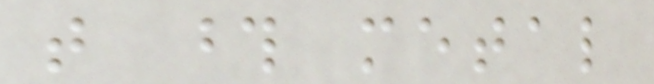that those metal
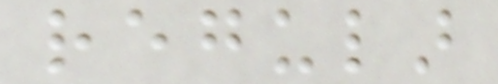regular
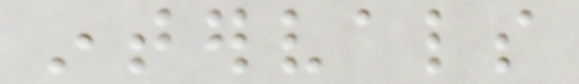intervals
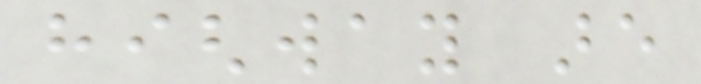highway are
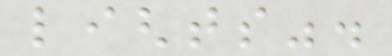lights".
